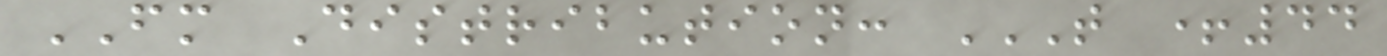FM Distribution: T +44
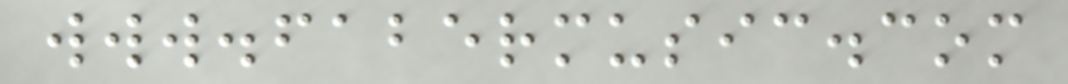www.fabermusic.com
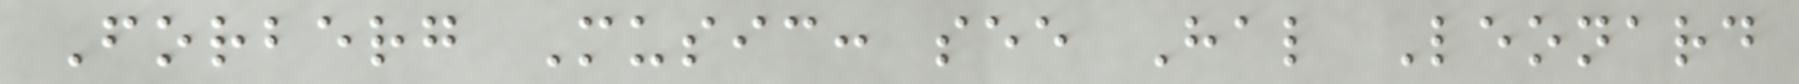Forberg Music: see Hal Leonard
